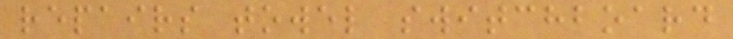repairs towel switchboard
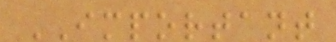IMPORTANT
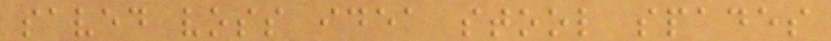saved voss idea stool spades
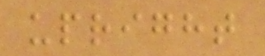upright
